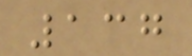137
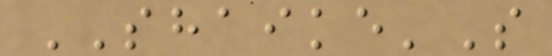SHAIKE'S
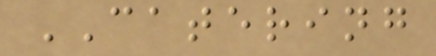CATERING
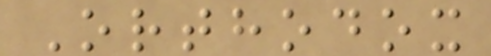Orthodox
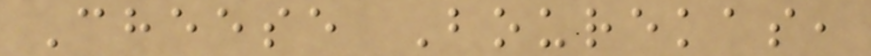Cheese Bourekas,
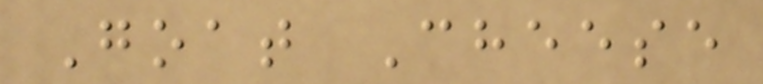Goat Cheese
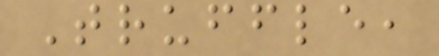Truffle,
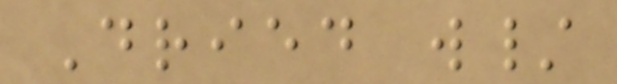Dried w/
